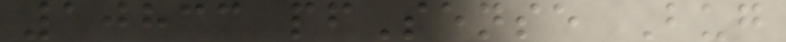10833 pfSense Bug
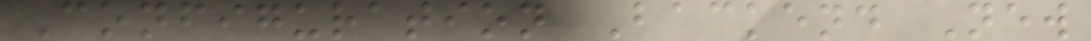Configuration Backend New
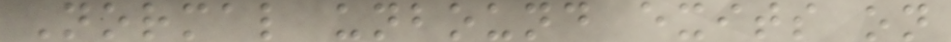Normal unbound exits on
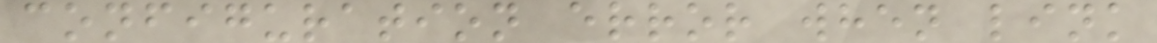configuration error when link
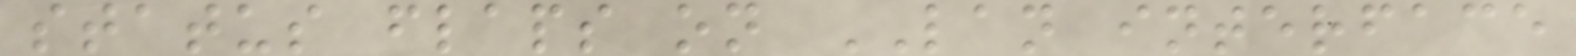status flaps on LAN interface
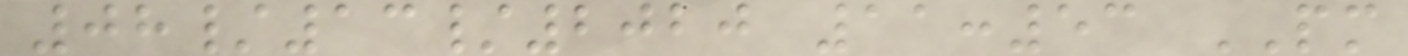08/13/2020 11:53 PM
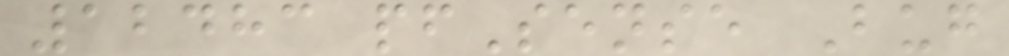12483 pfSense Bug
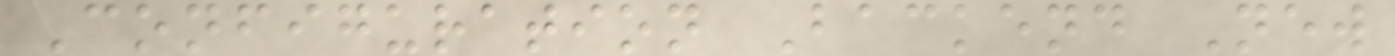Configuration Backend New
